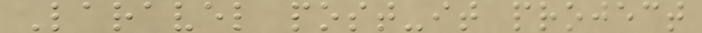Laravel post-it project
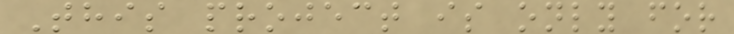This project is only for
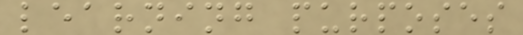learning purposes
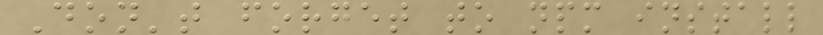Don't forget to npm install
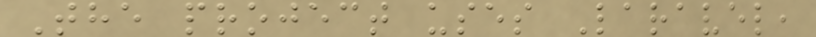The project uses Laravel,
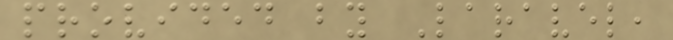provided by Laravel,
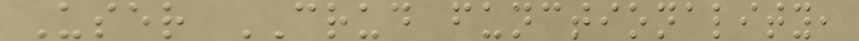User CRUD functionality,
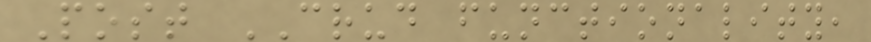Post CRUD functionality,
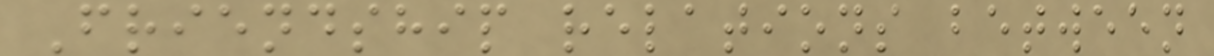Friendship relations between
